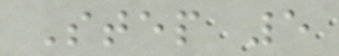Step 5
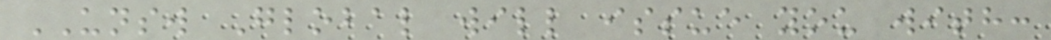UNSW Global will issue you with:
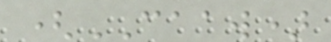(CAAW)
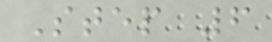Step 6
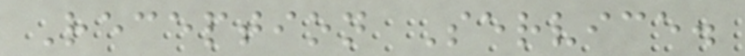Reception Service.
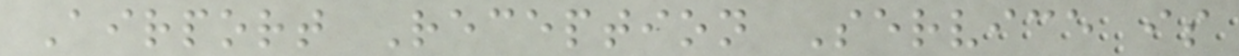Airport Reception Service is
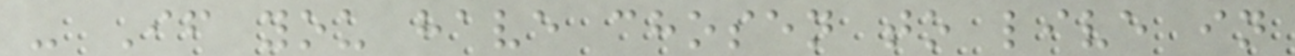- If you have chosen to live in
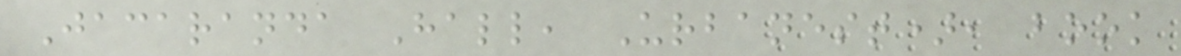Jacaranda Hall, Urbanest), book
